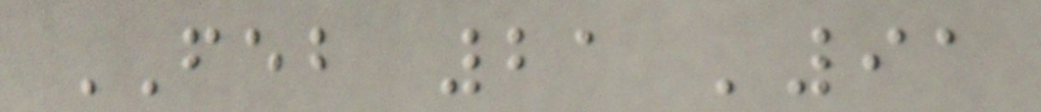FEB 21 '91
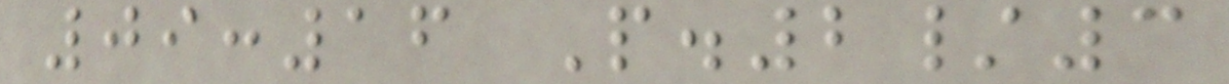09:16 P.2/3
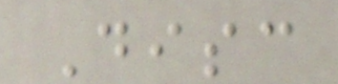Disc
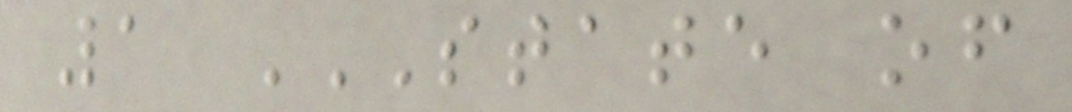1 STATE OF
